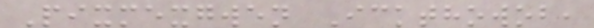Pixmexgwen Ickthowob,
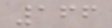166
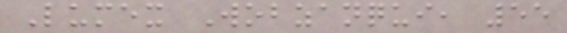Lumex Wobzanqui, 55
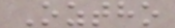Oztho
